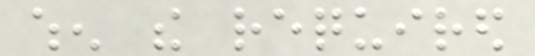when the required
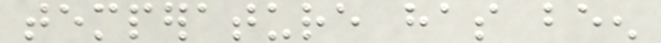temperature has been
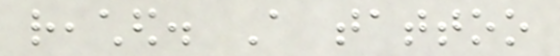reached. A tattoo
